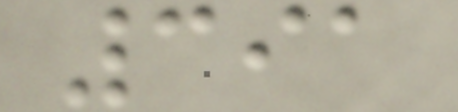391
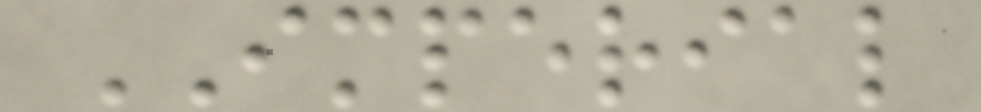IMPERIAL
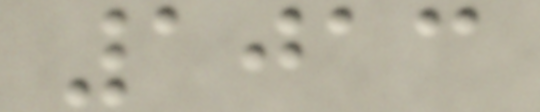1013
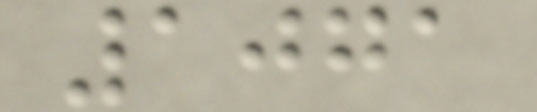1071
